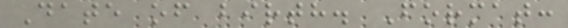Date of birth. Format:
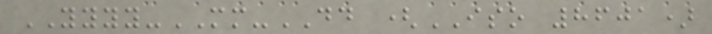YYYY-MM-DD (ISO 8601)
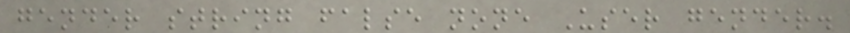gender string false none User gender.
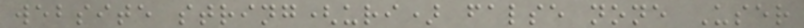website string(uri) false none User
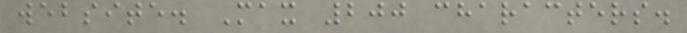website. Max 200 characters.
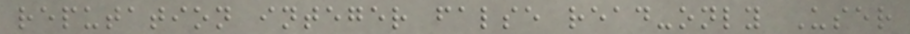reputation integer false read-only User
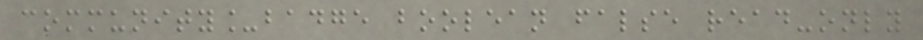community_badge boolean false read-only
